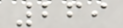269
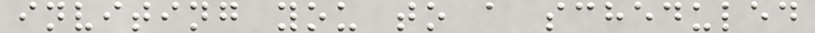inviting you to a scheduled
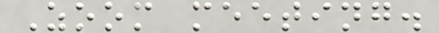Zoom meeting.
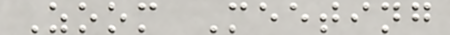Zoom Meeting
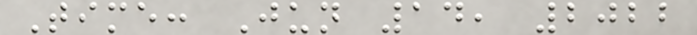Time: Jun 14, 2022
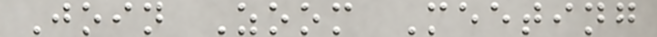Join Zoom Meeting
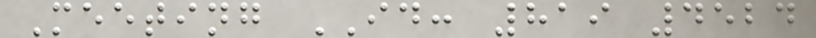Meeting ID: 819 4524
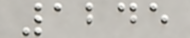1245
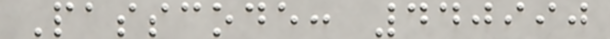Passcode: 440990
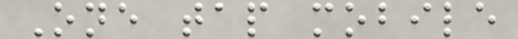One tap mobile
